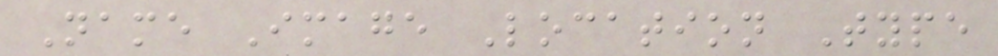Name Image Location Type
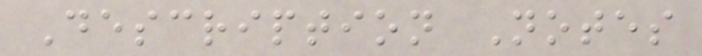Description Notes
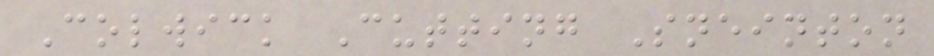Colwick Cutting Sneinton
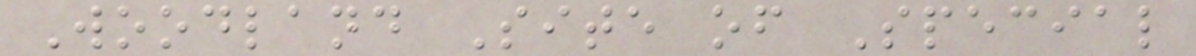Woodland Site of Special
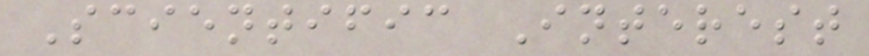Scientific Interest
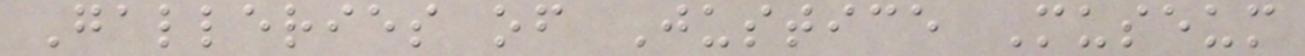Galleries of Justice Museum
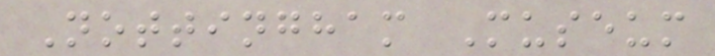Nottingham Museum
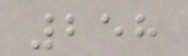258
